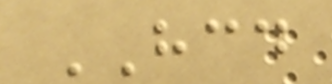HCD
